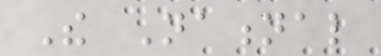The National
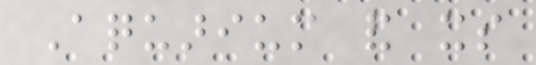Aquarium and its
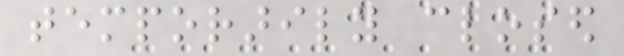temporarily closed
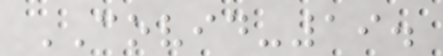COVID-19.
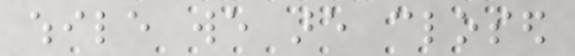while we are closed
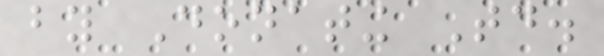by Donating Today.
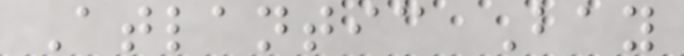Atlantic Bay
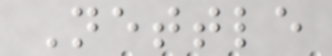Nettle
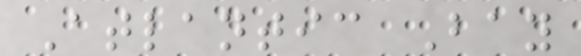Atlantic Bay
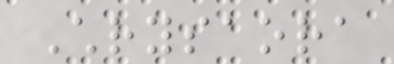Chrysaora
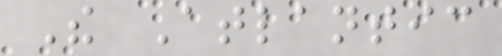The Atlantic
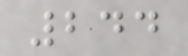244
